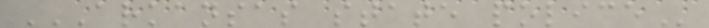ARKANSAS STATE POLICE
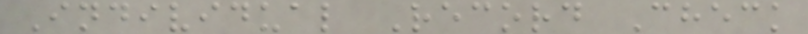Individual Record Check
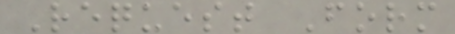Request Form
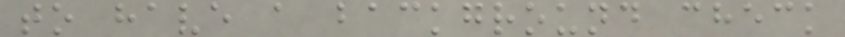to have a background check
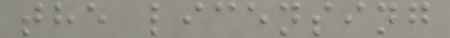the licensing
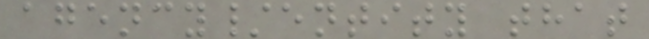agency/entity that
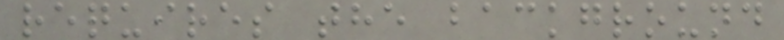requires the background
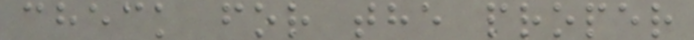check for the proper
